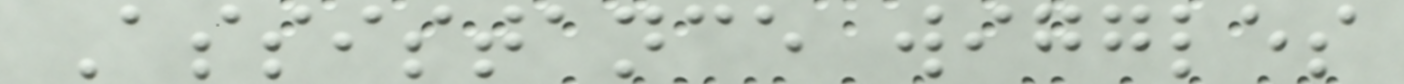Assistance wiggles
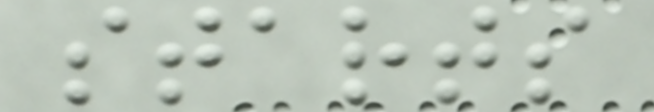starts
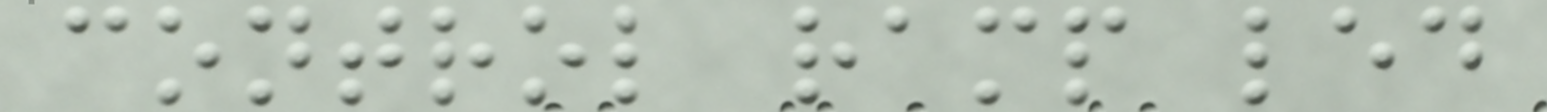control ramp led
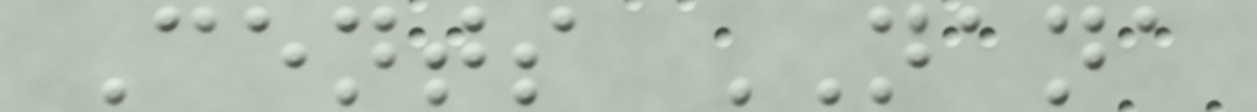Cents NANA
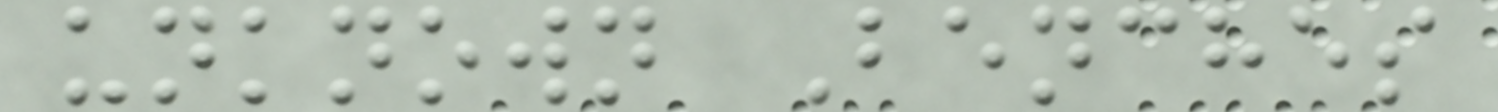unknown Benches
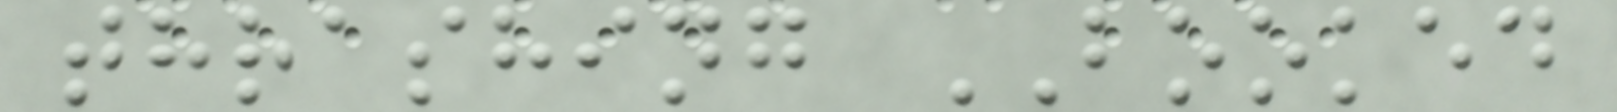thrashing BOOKED
